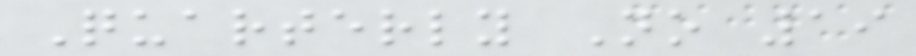Quarterly No 19
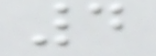4
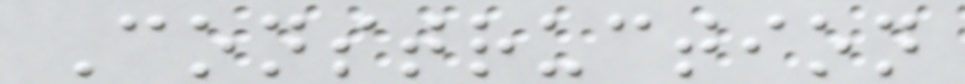Construction
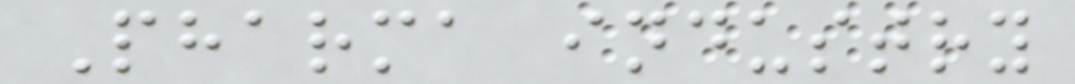Pharma industry
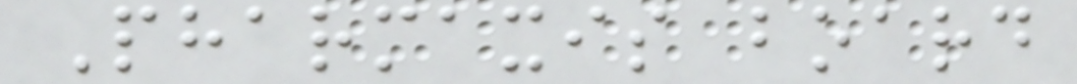Pharmaxis board
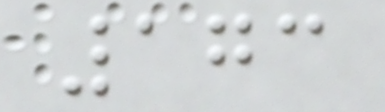173
